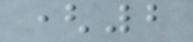(2
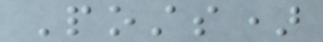Posts)
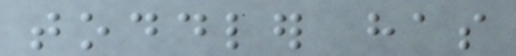toddler has
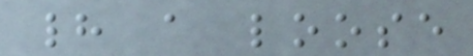had a loose
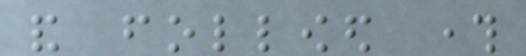and followed through
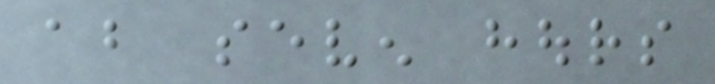about seven hours
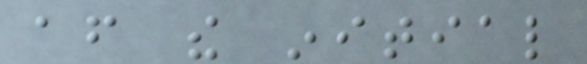after the initial
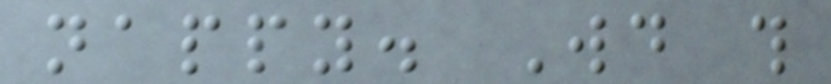nappy. Would this
